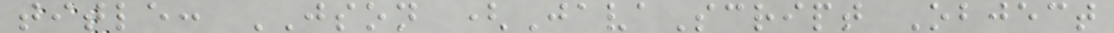title: JSON (JavaScript Object
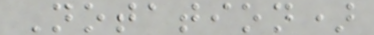Notation)
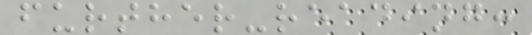further-reading:
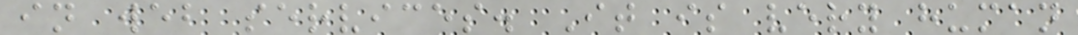in web services. It is very human
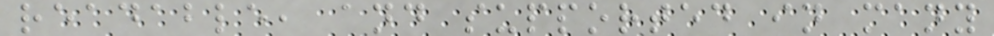readable, and supported in many
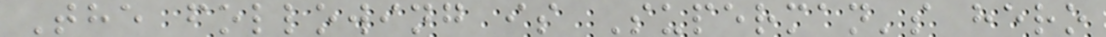The following is Superman's hero
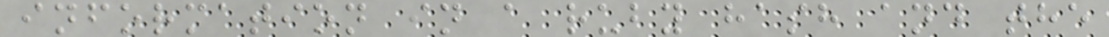information in a ruby hash and the
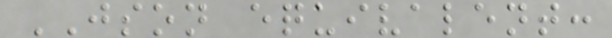JSON equivalent:
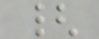{
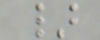}
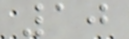10
